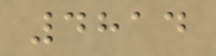4814
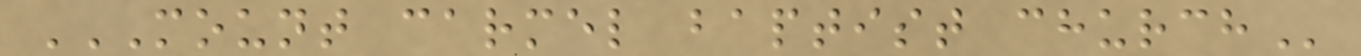MOUNT CARMEL BAPTIST CHURCH
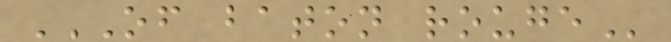OF BATON ROUGE
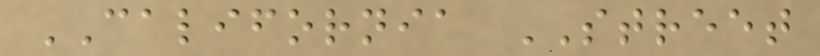CALIFORNIA STREET
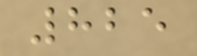825
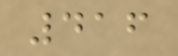416
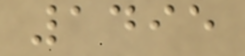1495
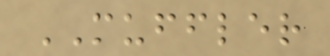MUFFLER
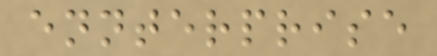ennterprise
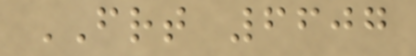FRT 6607
